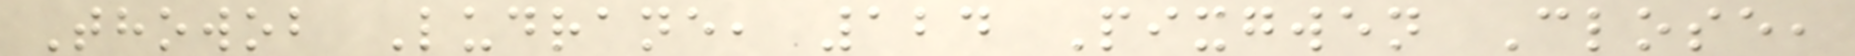Thowob Ludrane, 124 Pixgwen Close,
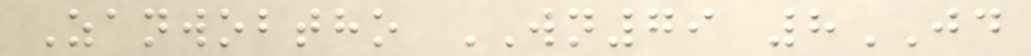Zanwobtho WN79 8JD
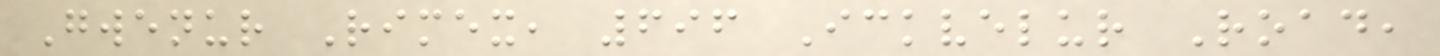Gwenur Rimex, 696 Ickvelur Road,
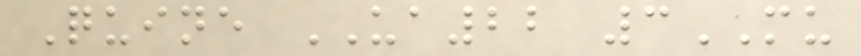Quine UA22 3MU
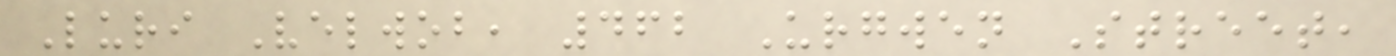Luri Velwob, 462 Urgwen Street,
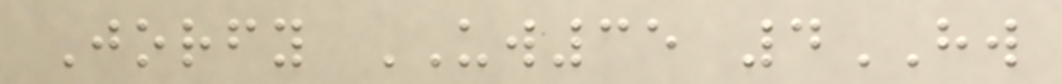Jorfy UW35 4HW
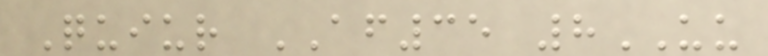Quiur AF35 8UU
